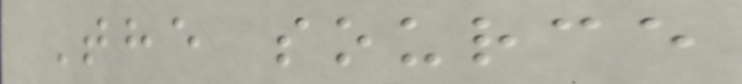The source
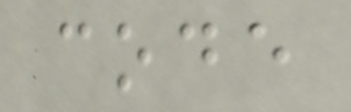code
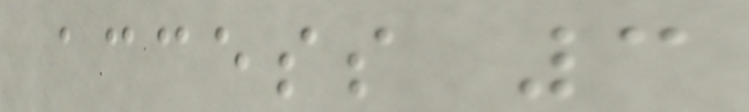access 3
